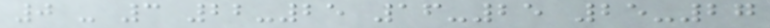0 - 3 22-25 16-25 25-27
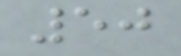50
